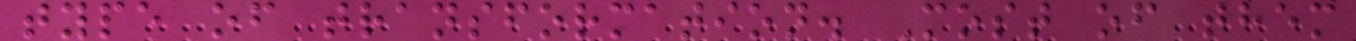type of transformation. Most of them
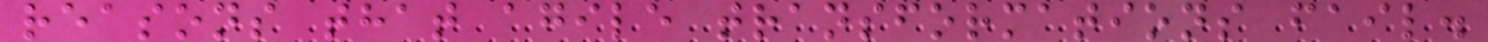reasons that agile transformations fail.
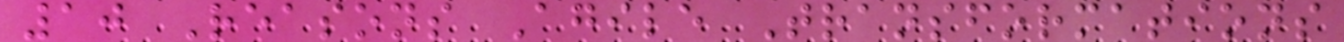10 Reasons Agile Transformations
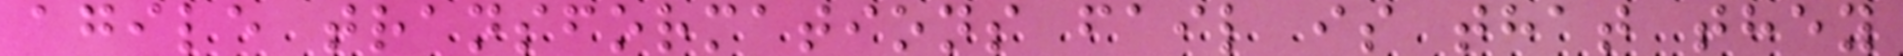agile transformations fail is that they
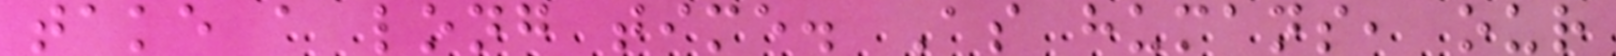take a long time. As humans, our
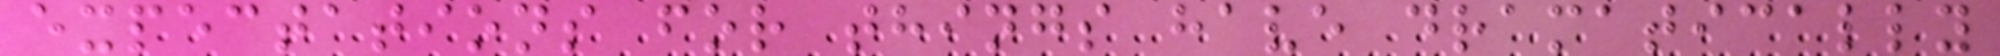expectations for things have dramatically
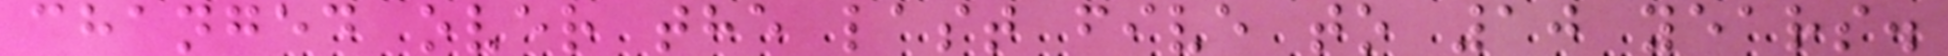changed over the last five to 10 years.
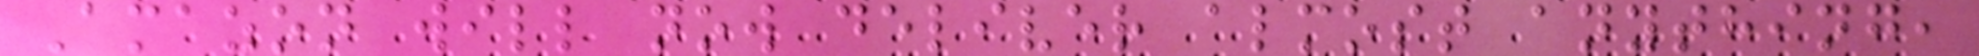Amazon will now deliver almost anything,
